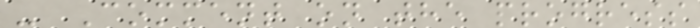- Comment on the progress
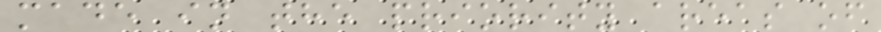made in the priority areas of
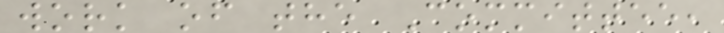work of the Committee,
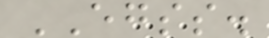EGSS.
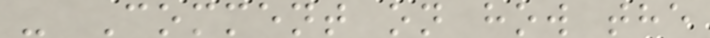- Comment on how the
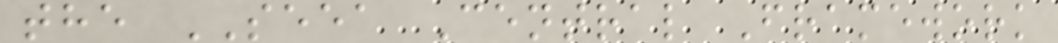the SEEA Central Framework
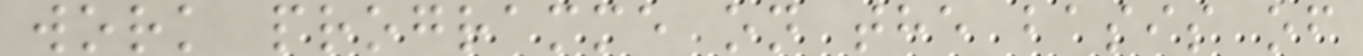work programme on the basis of
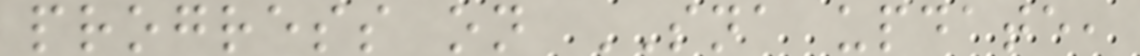progress on SNA update,
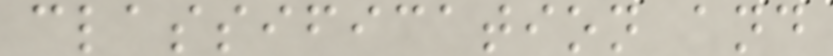classification and
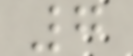7
